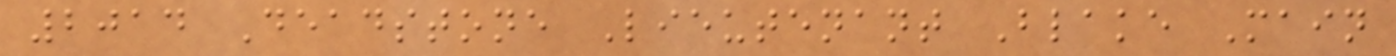2014 Deadstone Lieutenant Blake Main
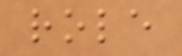role
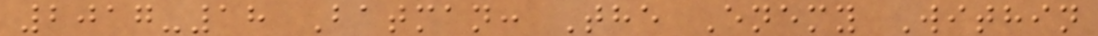2017-18 Batman: The Enemy Within
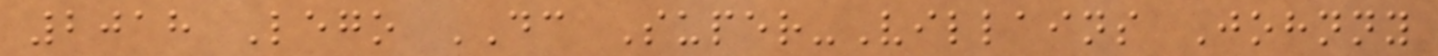2018 Lego DC Super-Villains Johnny
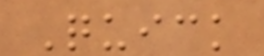Quick
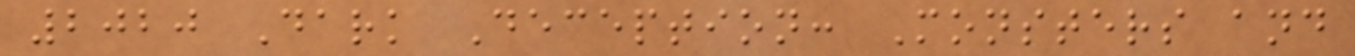2020 Dark Deception: Monsters and
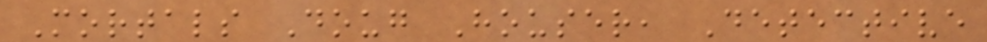Mortals Doug Houser, Detective
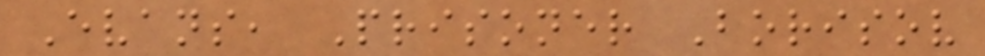Evans, Prisoner Borisov
